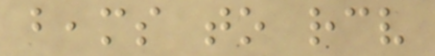beams to receive
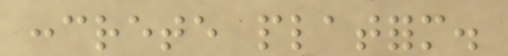concrete platform.
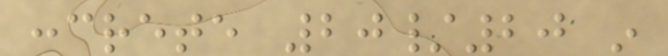concrete 20/20 in
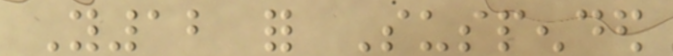Y12 for Suspended
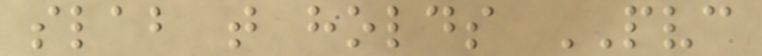slab that holds PVC
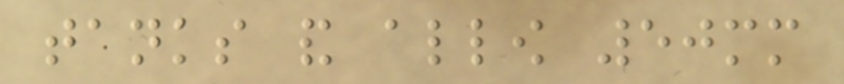tanks and allow 50mm
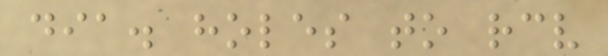dia. holes to receive
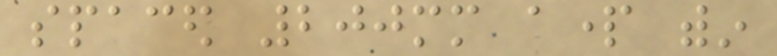spaced 200mm apart within
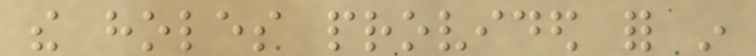the holes provided for in
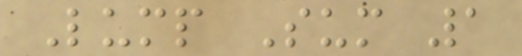Lump Sum 1
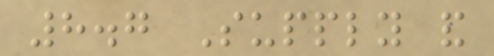8.7 Supply and
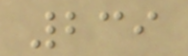239
